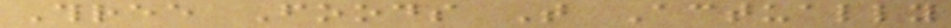Three Foods That Actually
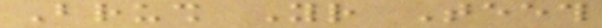Brush Your Teeth
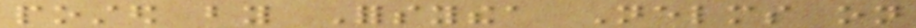posted by Forsythea Nelms on
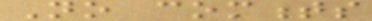No comments
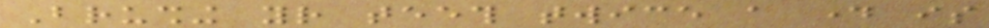Brushing your teeth twice a day is
